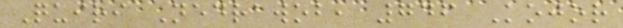Quiri Nedrawob, 746 Kojor
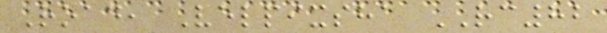Road, Velpixsha RC82
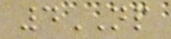4NP
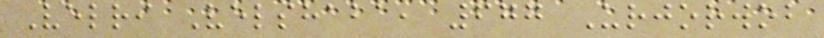Velri Velshaba, 677 Urjorwob
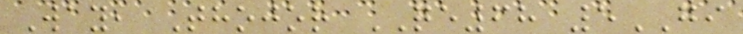Way, Thojor QE68 5GI
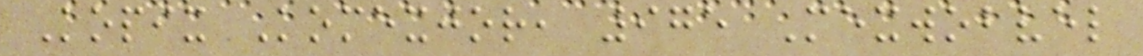Kopix Komexjor, 975 Mexwobvel
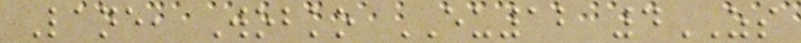Lane, Wobko EU12 4ZS
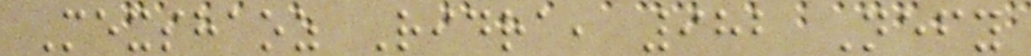Mexshaoz Ridra, 982 Nefy
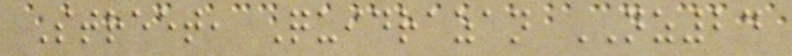Street, Quidrazan NZ24
